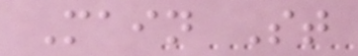Main St
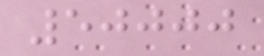50000
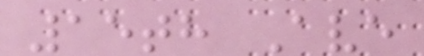15th Ave
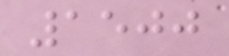1500
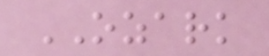OZARK
